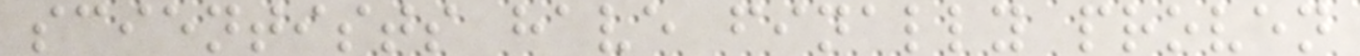scientists have finally proven
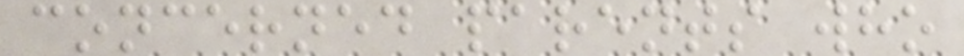concerned parents who
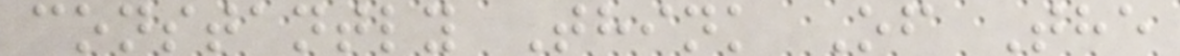constantly Think Of The
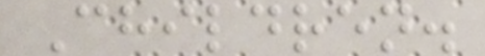Children.
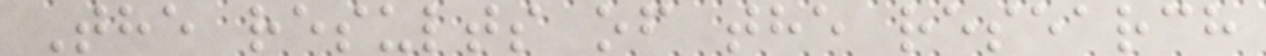The results of the research
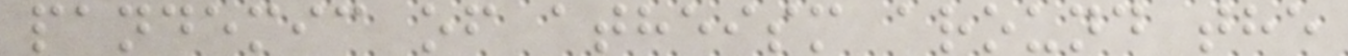pandemic of atheism around the
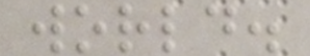world.
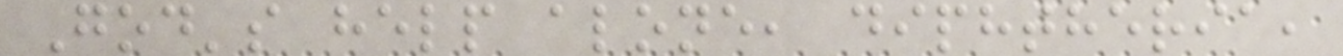God's help alone, diphtheria,
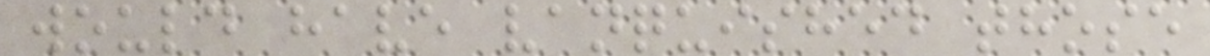would have vanquished those
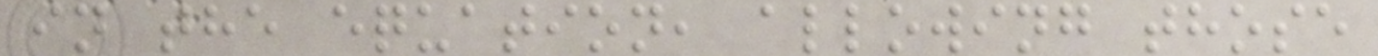in the equation, allowing those
